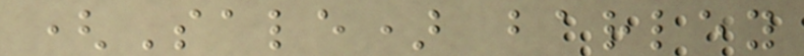(Sale) barley
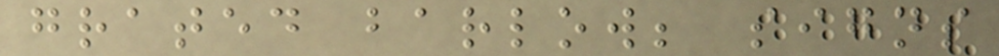grated barlow; signs
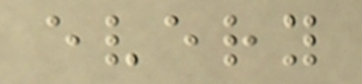every
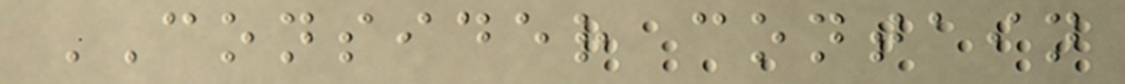CONSIDER contain
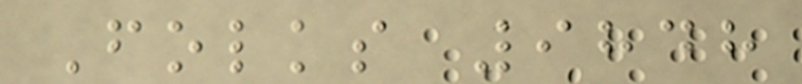Folks 9848
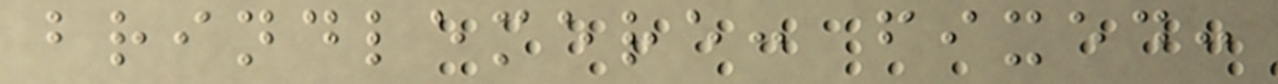brindlemere: fixed:
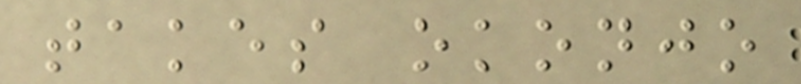takes okonjo
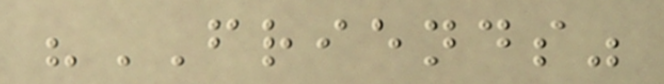"FRIENDS"
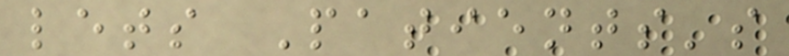lets Patients's
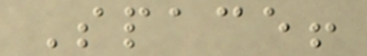Space!
